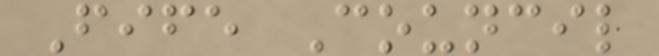Fife Council
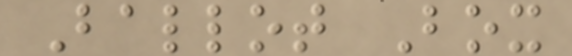Ballot Box
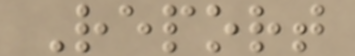Report
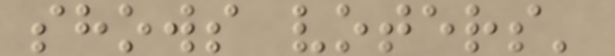shows voters'
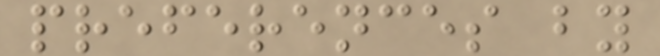preferences by
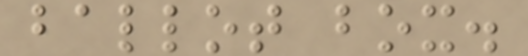ballot box.
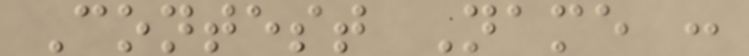Contest Name :
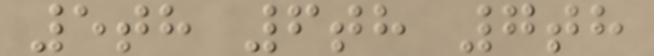5th 6th 7th
